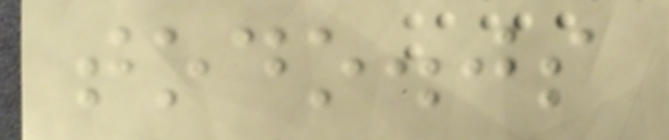todo.js
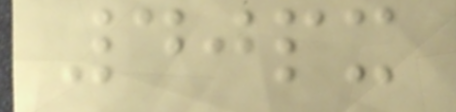40px
